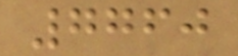7760
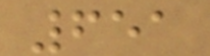651
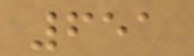651
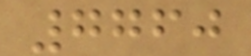7760
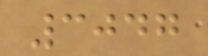3047
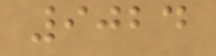9024
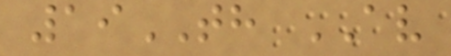19TH AV
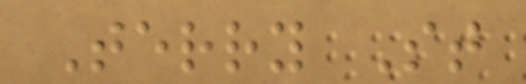Terry St
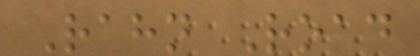Rahn Road
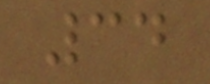34
